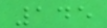145
